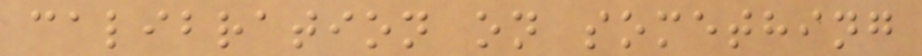calibration on something
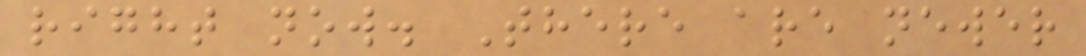right now. There are newer
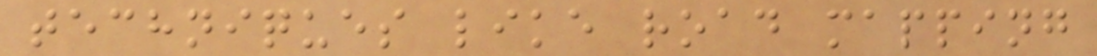techniques like road mapping
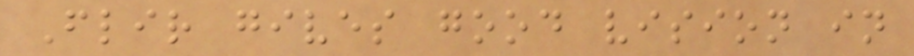Flir gives good vision in
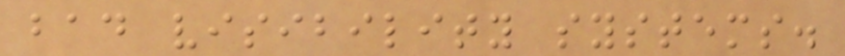bad visibility systems.
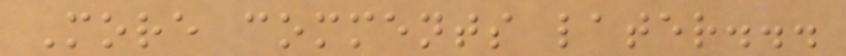More comments later...
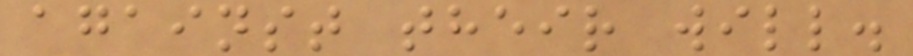against their will.
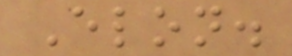Elon.
